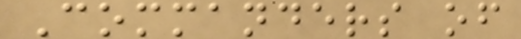Commanders of
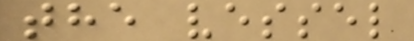the vessel
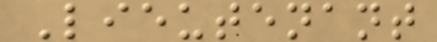Lieutenant
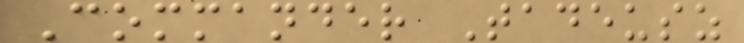Commander Tadeusz
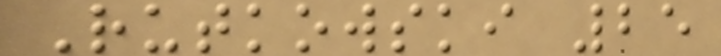Rutkowski 25
